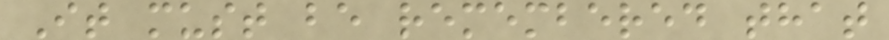It must be remembered that
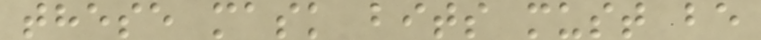these mask bits must be
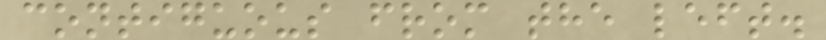contiguous from the left.
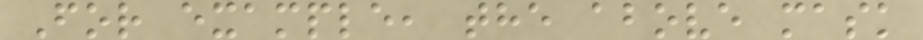For example, the above mask
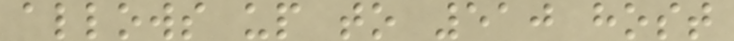allows up to 510 host
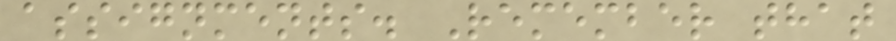assignments. Remember that
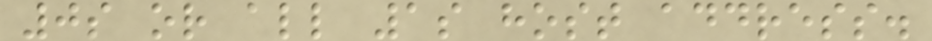0s or all 1s host address.
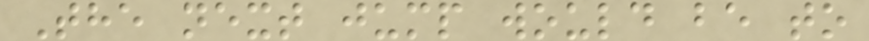The next jump would be to
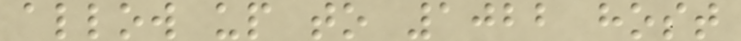allow up to 1022 host
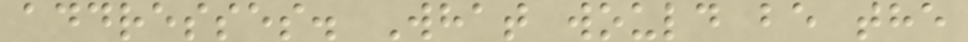addresses. What would be the
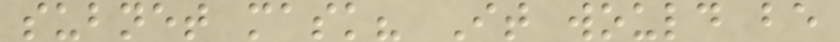subnet mask? It would be
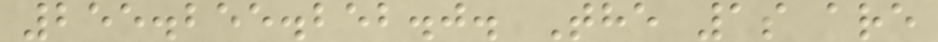255.255.252.0. The 1s are
